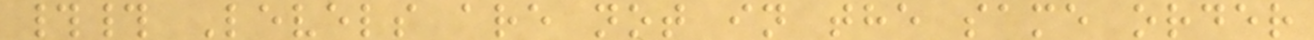## Levels are not in the same order
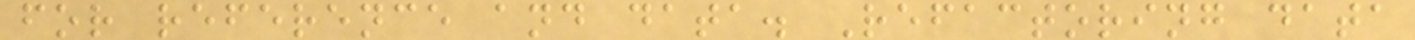for reference and data. Refactoring data
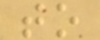to
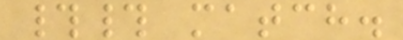## match.
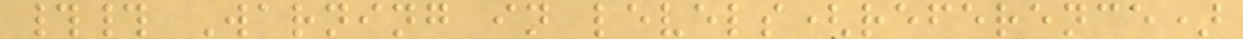## Warning in levels(reference)
